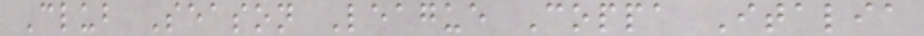Club Season League Coppa Italia
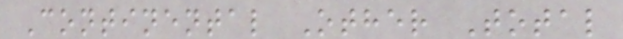Continental Other Total
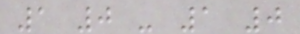1 0 - 1 0
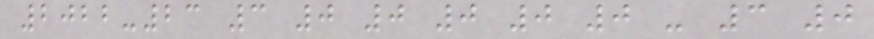2022-23 3 0 0 0 0 0 - 3 0
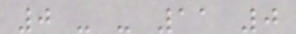0 - - 11 0
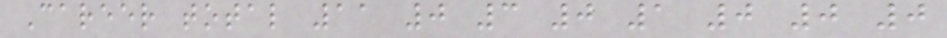Career total 11 0 3 0 1 0 0 0
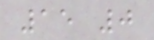15 0
